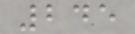245
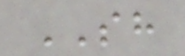SH
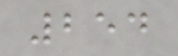254
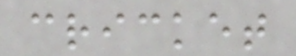cricket
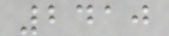2410
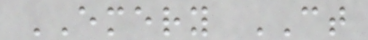EMERY CT
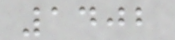1402
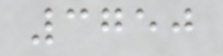3750
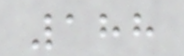188
